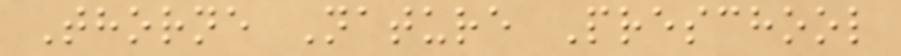Thorne Nature Preschool
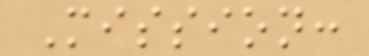Mission:
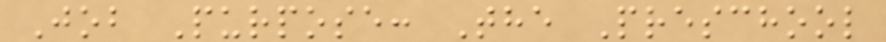Job Purpose: The Preschool
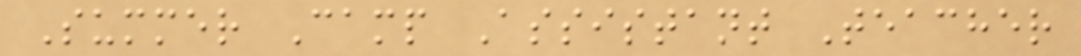Summer Camp Assistant Teacher
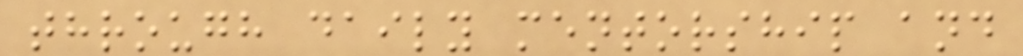through daily mentorship and
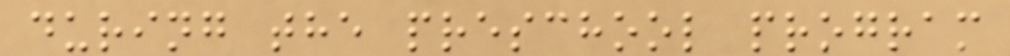during the preschool program
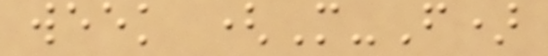week (M-F)
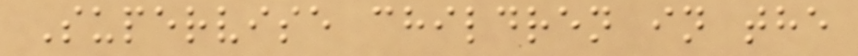Supervise children in the
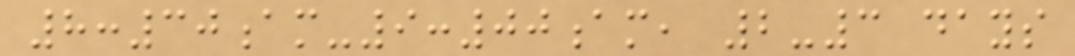8:30am-9:00am, 2-3 days
